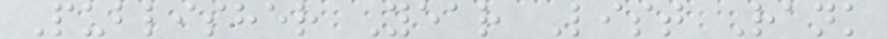Publisher Year List Rank
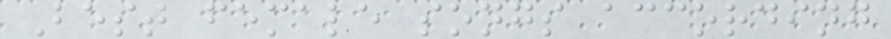Best female songs according
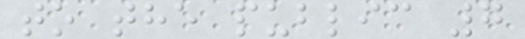to the public 7
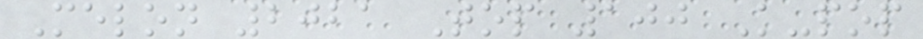Melon 2021 Top 100 K-pop
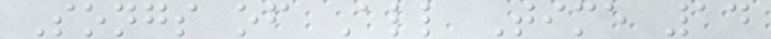Songs of All Time 14
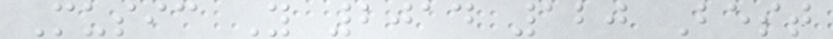Music Y 2014 120 Best
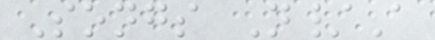Songs N/A
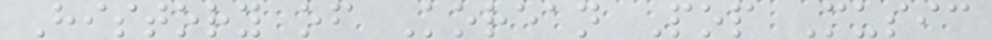History of Korean Pop Music
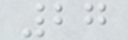27
